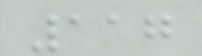117
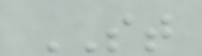ST
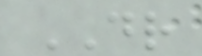DR
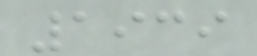1939
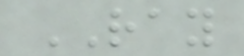RAY
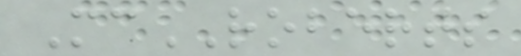McROBERTS
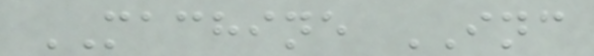MACHINE INC
